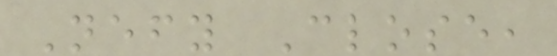Nefy Close,
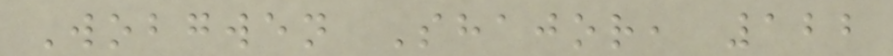Wobgwen Shajor, 122
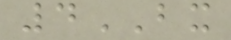4BX
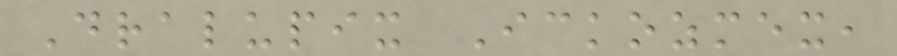Dralupix Ickozmex,
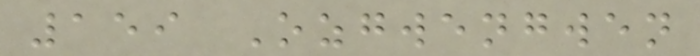159 Ozgwengwen
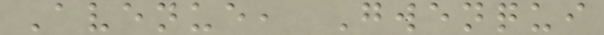Avenue, Gwenqui
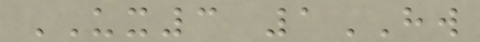UX3 1HW
